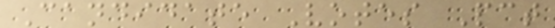Candidate Votes Pct
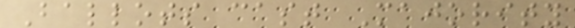Ballots cast Majority
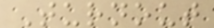Turnout
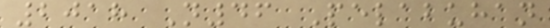2018 N46 Pelabuhan
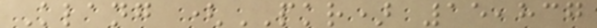Klang (PKR) 15,837
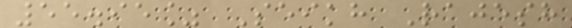55.95% Seikh Rajesh
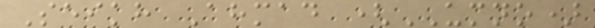Seikh Ahmad (UMNO)
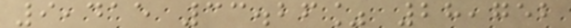9,415 33.26% 28,752
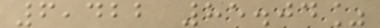6,422 85.04%
